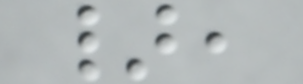},
